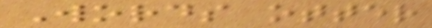Words otter
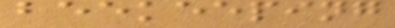beekeeping
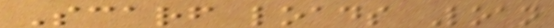Scarf loads Loan
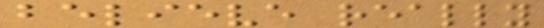believe really
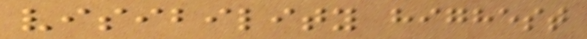visibility highest
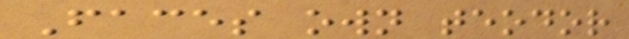Faces own teodor
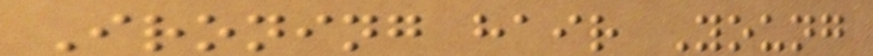Ironing hair Young
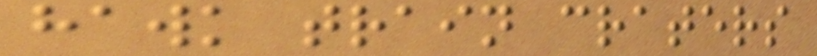hawk train craters
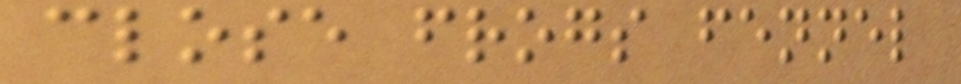close frogs fennel
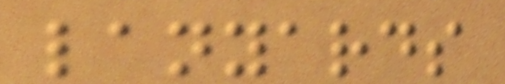lanyards
